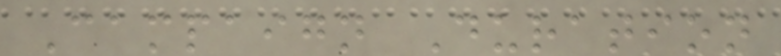Campaign Duration
